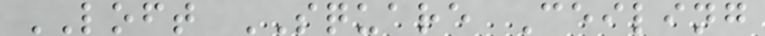LOFT SQUARE Ceiling
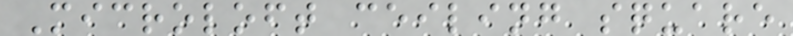Microloft ceiling square
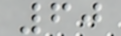60
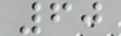60
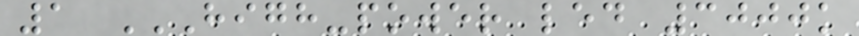1 HIGH-POWER LED 3000K
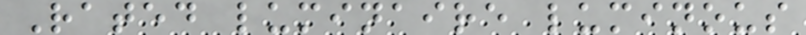Rated luminaire luminous
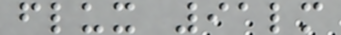flux 91lm
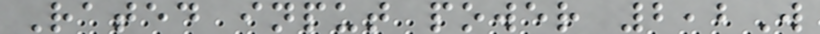Rated input power 2,2W
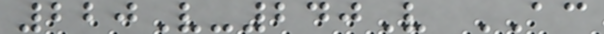220V-240V AC
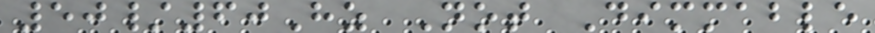50/60Hz Not Dimmable
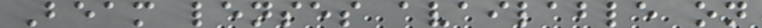Beam lenses available on
